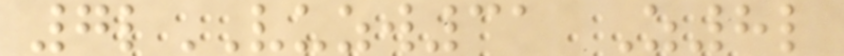7lVUZW31 Z8l
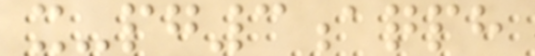x-pg3aqph
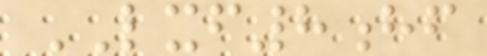LXF8hf
